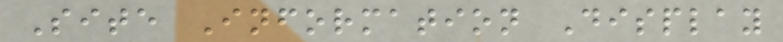Site Information Display
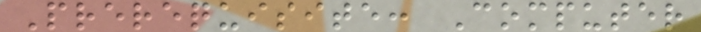Prerequisite: Computer
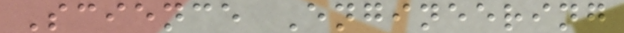Science Engineering
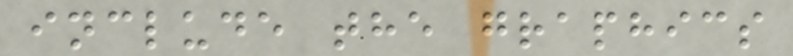include the graphics
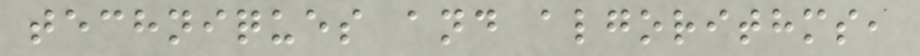techniques and algorithms,
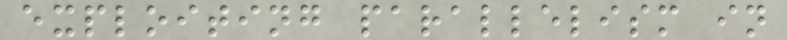exploiting parallelism in
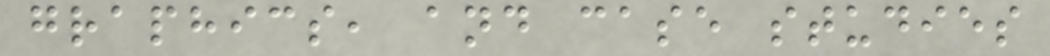graphics, and case studies
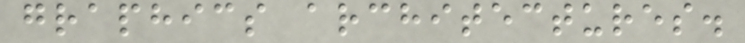graphics architectures.
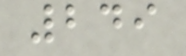249
